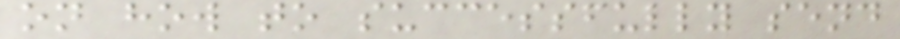on how to successfully send
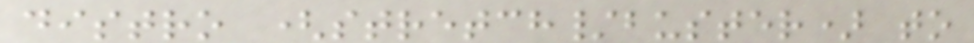distro (stretch/buster) to
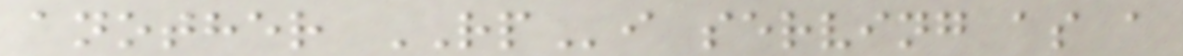another RPi serving as a
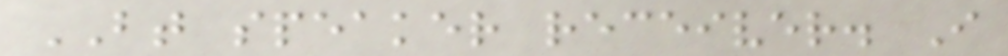BT speaker receiver. I
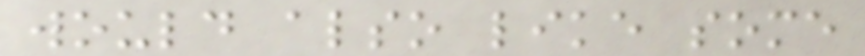would also like some
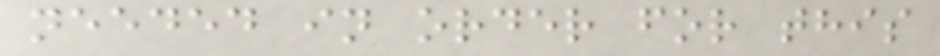needed in order for this
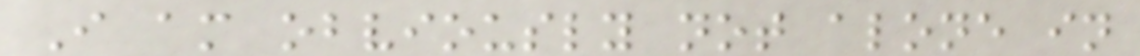I am obviously not alone in
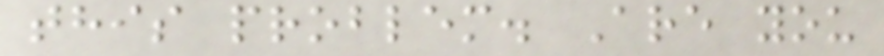this problem. Are you
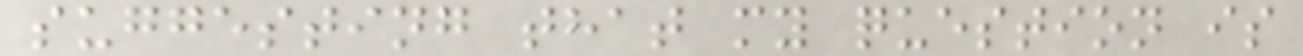suggesting that my question is
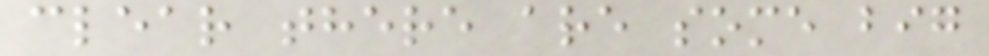clear there are some big
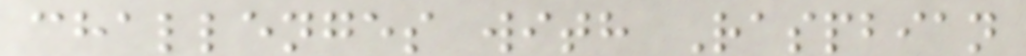challenges with Raspbian
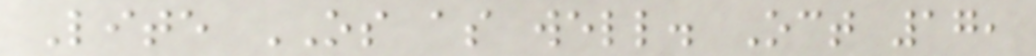Lite OS as well. Oct 17,
